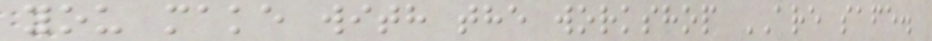you make with the workshop ARE safe.
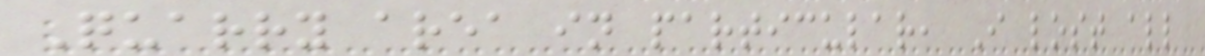Quarry area in particular, I lost all
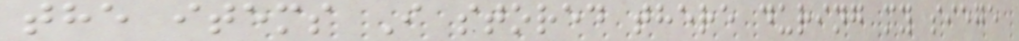the items I stored there during my siege
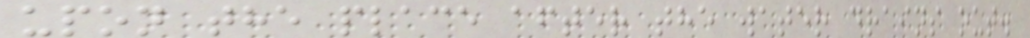upon the place after the water drains out.
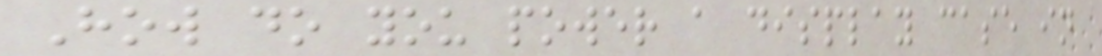How do you power a display case in
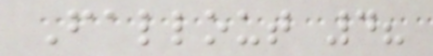Fallout 4?
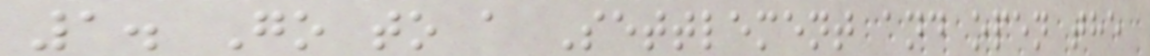1. Go to a Settlement and open the
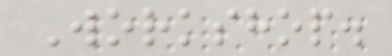Workshop.
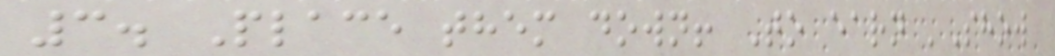3. Place them down! To earn 'Show
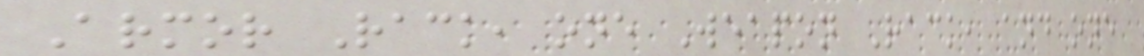Armor Rack, one Weapon Rack, and one
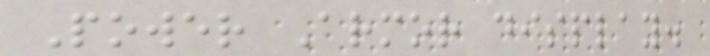Power Armor display.
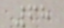68
